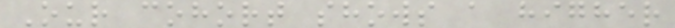Our cohort shows a higher
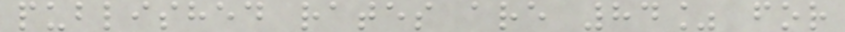published rates are 84% for
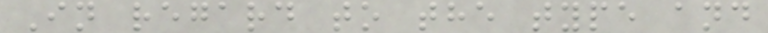In regard to the type and
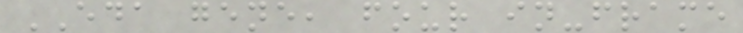EDA gene, four in-frame
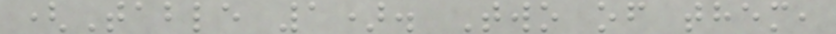(Table 1). Two of them,
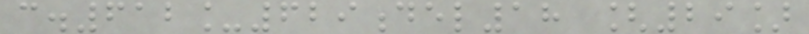c.612_629del18 [29]
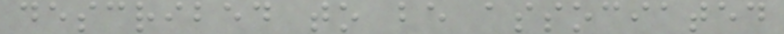described to be associated
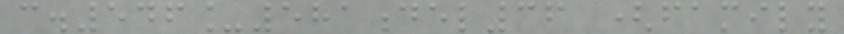c.546_581del36 (family
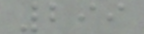299
